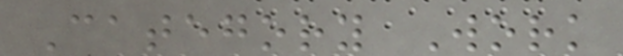Category Work
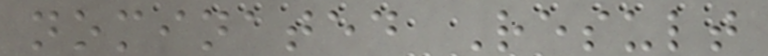nominated Result
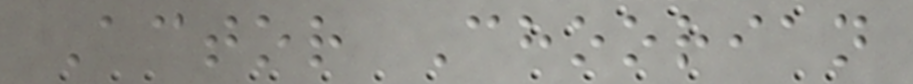Actor Choorian
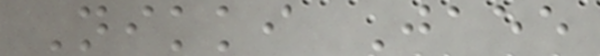Nikki Jaee
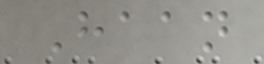Haan
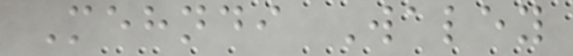Mehndi Waley
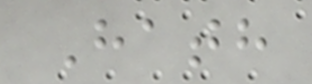Hath
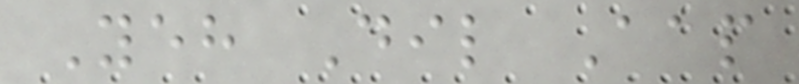Yeh Dil Aap
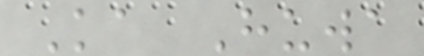Ka Huwa
